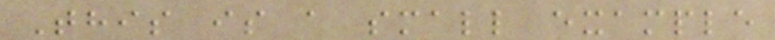This is a small example
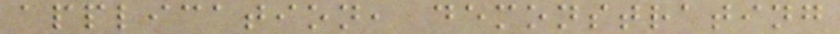application, demonstrating
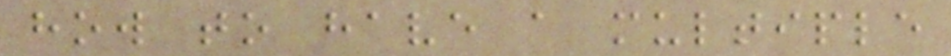how to have a multiple
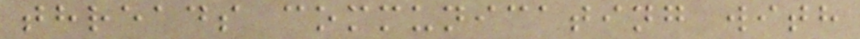threads communicating with
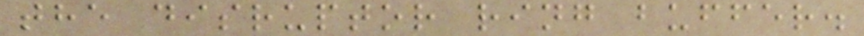the disruptor ring buffer.
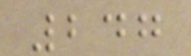247
